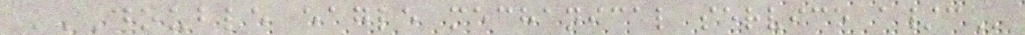DOUBLE EAGLE MECHANICAL SERVICE A/C
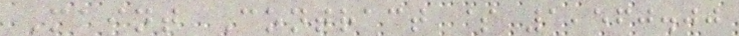Maint Contract $ 1,560.00
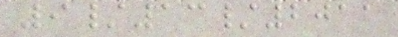9/13/2011
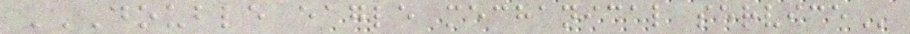DOUBLE EAGLE MECHANICAL SERVICE
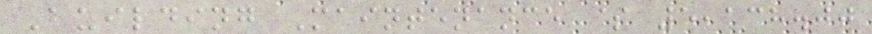Building Maintenance $ 5,138.00
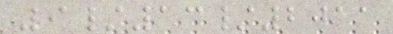9/13/2011
